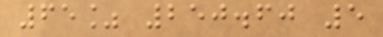65% 250.60 5
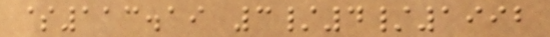$113.19 3/4/1992
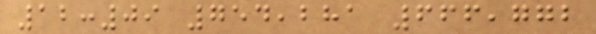12:09 754,281 666,772
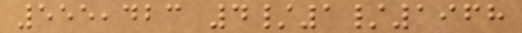555,423 4/1/1968
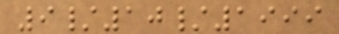9/10/1999
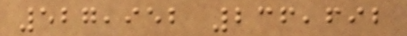527,952 236,692
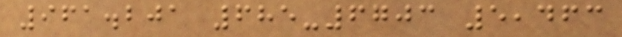961.201 685-6703 5,463
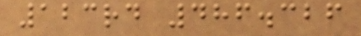123rd 486.326
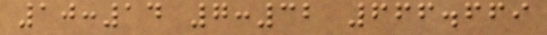10:14 7:32 666.669
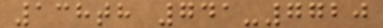138th 741-7720
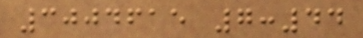3004615 7:44
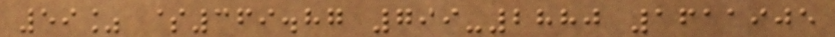59% $369.87 799-2880 1611905
